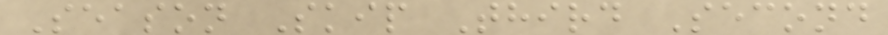Season Skip Third Second
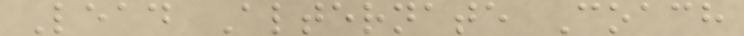Lead Alternate Coach
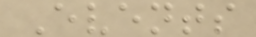Events
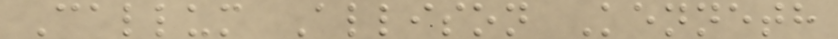Callum Allison Kenneth
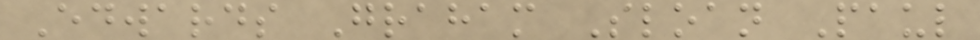Edwards Graham Sloan Paul
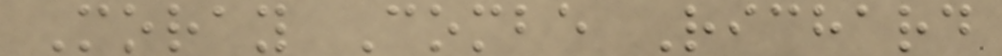Moray Combe Richard
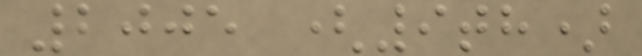2005 (9th)
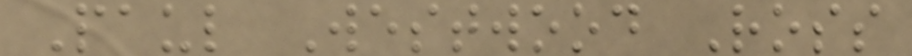Paul Westwood Ross
